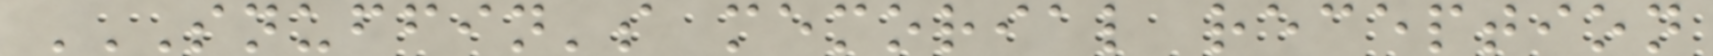SNUFFIN'S MEMORIAL RECEPTION
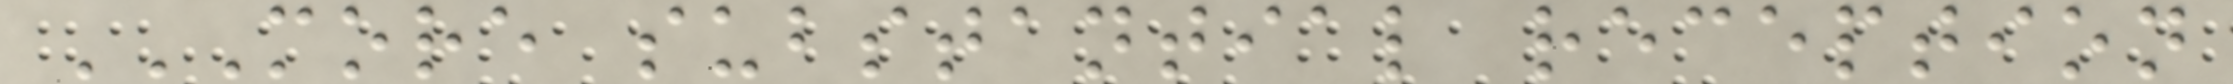MORE SUBSTANTIAL RECEPTION
